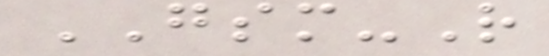GSM-R
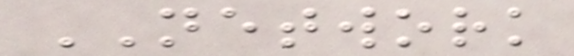NETWORK
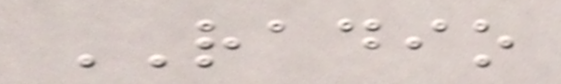RADIO
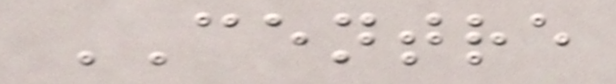CENTRE
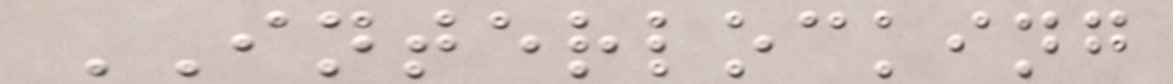INTERLOCKING
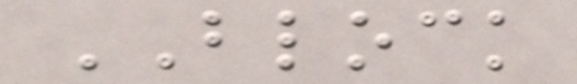BLOCK
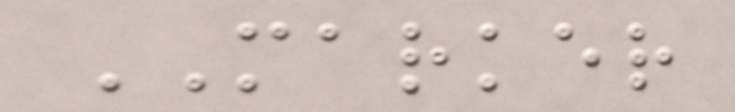MARKER
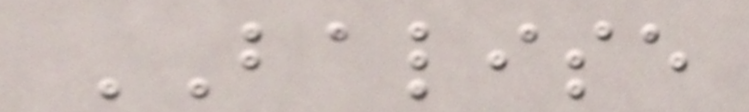BALISE
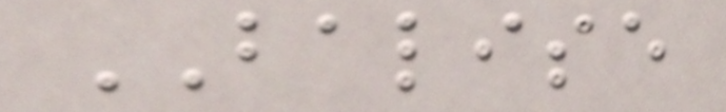BALISE
